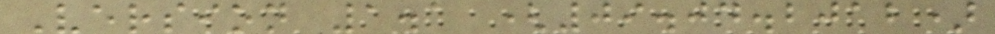Version 1.1 (09.04.2012)
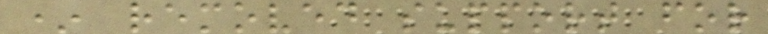* removed support for
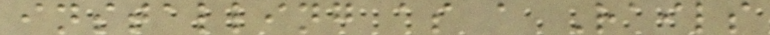installing as a Rails
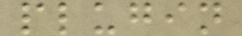plugin
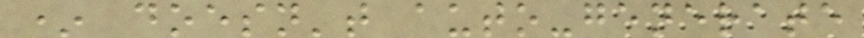* doesn't auto-generate
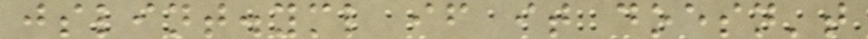jslint.yml if it doesn't
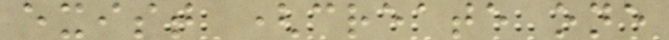exist (create one
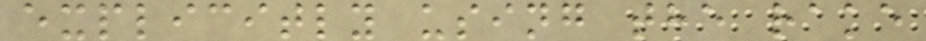explicitly using the rake
